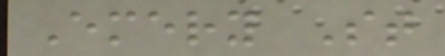Emery St
